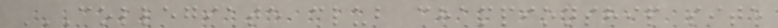COLLEGIATE CLUB CHAMPIONSHIP SITE
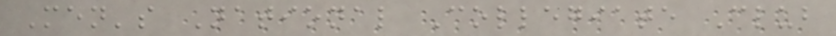Men's National Collegiate Club
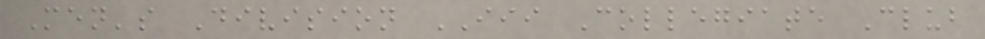Men's Division III Collegiate Club
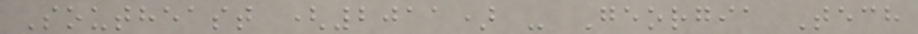Southeast (2011) - Georgia Tech
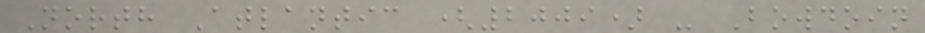North Atlantic (2009) - Bowdoin
